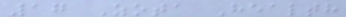17 Zota Health
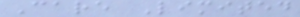Care Limited
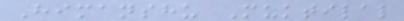Himanshu Muktilal
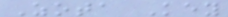Zota Key
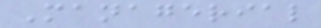Managerial
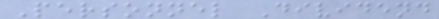Personnel Dividend
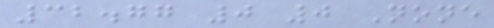32.77 0 0 None
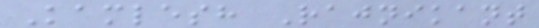Kamlesh Rajnikant
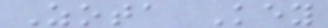Zota Key
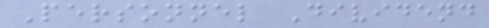Personnel Dividend
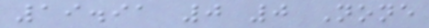19.91 0 0 None
